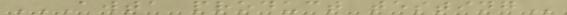AWTA PRODUCT TESTING
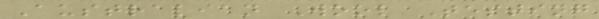Australian Wool Testing
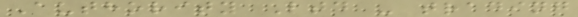Authority Ltd - trading
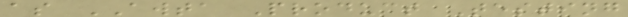as AWTA Product Testing
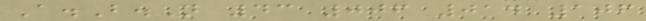A.B.N 43 006 014 106
